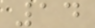14
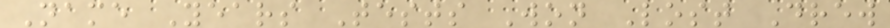Name Years Tests Won Lost Drew
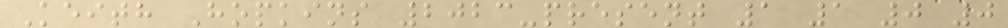Keith Hopkins 2023-present 1 1 0 0
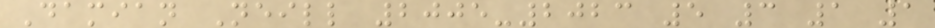Damian Neill 2005-2023 5 3 1 1
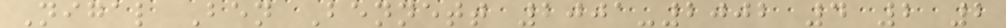Nigal Ben Bennett 2001-2002 4 2 2
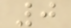0
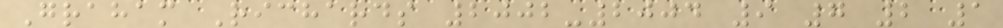Graham Richards 2002-2004 9 7 2 1
